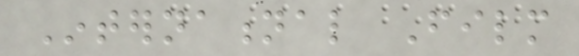International Film
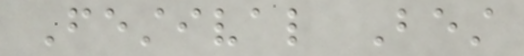Festival Best
